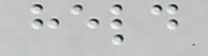held
